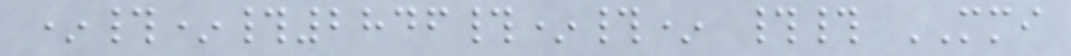*#*#2846#*#* ## MMI
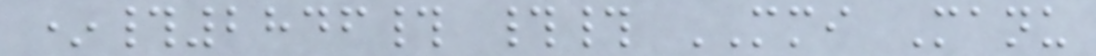*#2846# ## MMI Manu
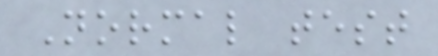Normal test
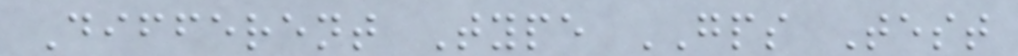Different Type GPS Test
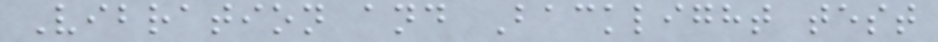Vibration and Backlight test
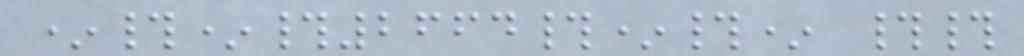*#*#2664#*#* ##
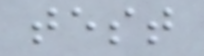test
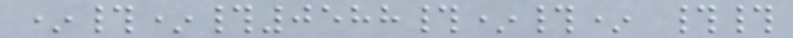*#*#0588#*#* ##
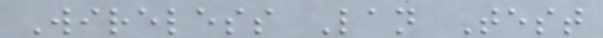Wireless Lan Test
